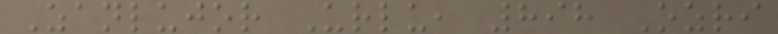Zanlujor Urlu, 898 Ozri
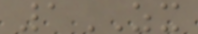1ZX
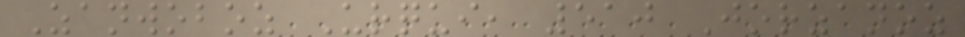Zanwoboz Urqui, 510 Jorzanoz
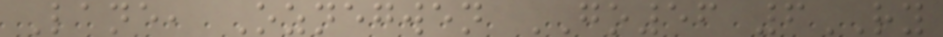Lane, Oznegwen GO56 6RY
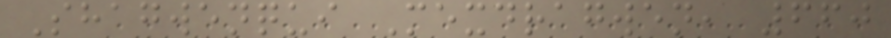Shagwenqui Mexdragwen, 660
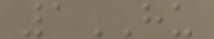1HU
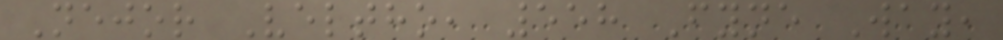Nejor Veltho, 558 Fyne Way,
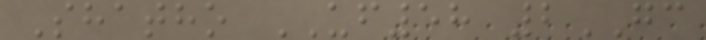Shatho UF58 2GC
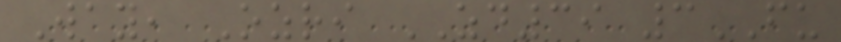Way, Ozri ZD39 3FU
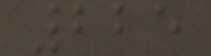225
